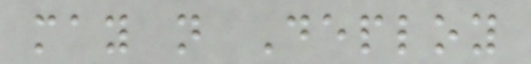may not Deploy
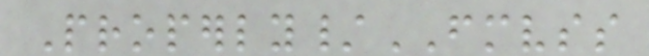Properly/FMVSS
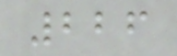226
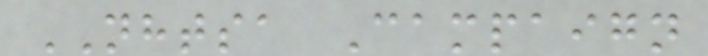NHTSA Campaign
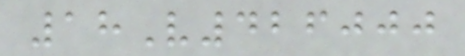18V426000
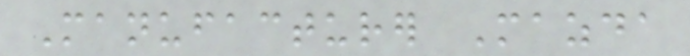Manufacturer Mazda
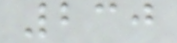230
